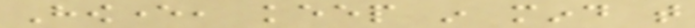However, keep in mind that
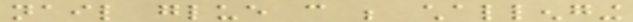nail glue can be challenging
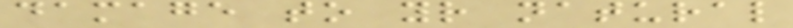damage to your natural
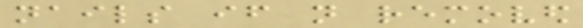nails if not removed
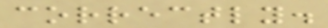correctly.
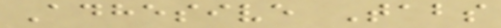Adhesive Tabs
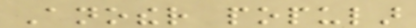Another popular
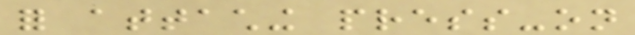for attaching press-on
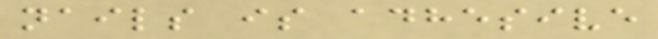nails is adhesive
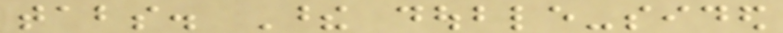tabs. These double-sided
